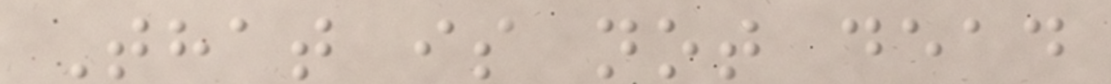That is not dead
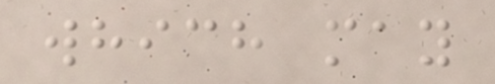which may
